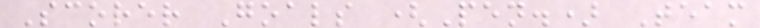Scorer Goals (Pen.) Team
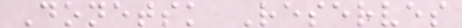Donetsk Reserves
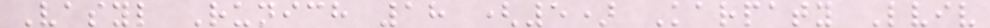Vasyl Runich 18 (5) Karpaty Lviv
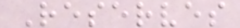Reserves
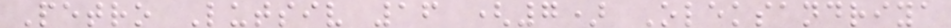Petro Lutsiv 16 (7) Oleksandriya
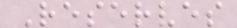Reserves
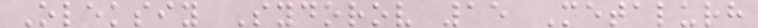Oleksiy Sydorov 15 Metalurh
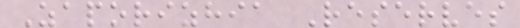Zaporizhia Reserves
